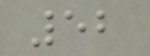52
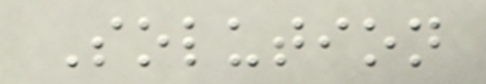Solution
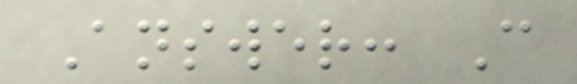Answer: C
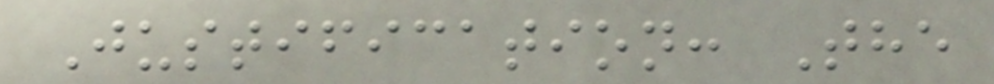Justification: The
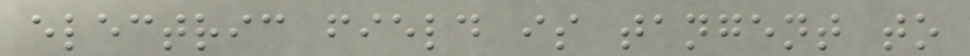electric field is tangent to
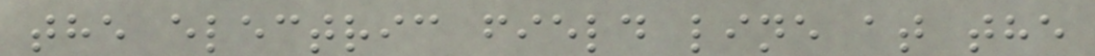the electric field line at the
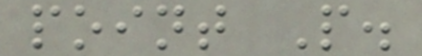point P.
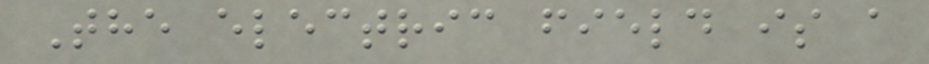The electric field is a
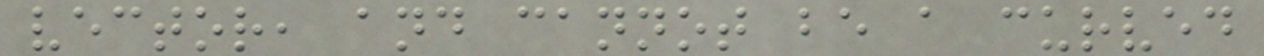vector, and cannot be a curved
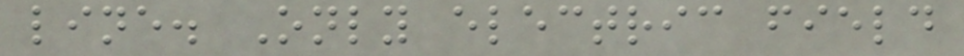line. Only electric field
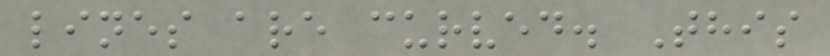lines are curved. This
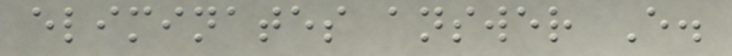eliminates answer E.
